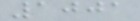1001
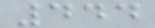444
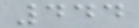444
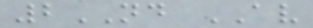2ND AV
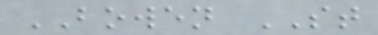BOWEN ST
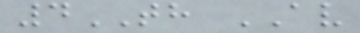4TH AV
